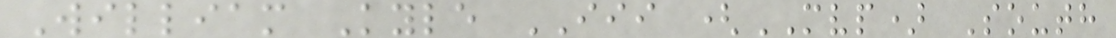William Kyle III (MVP) South
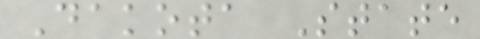Dakota State
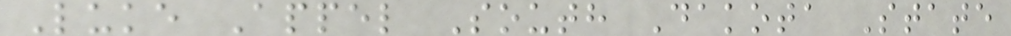Luke Appel South Dakota State
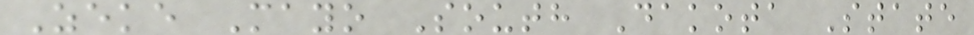Zeke Mayo South Dakota State
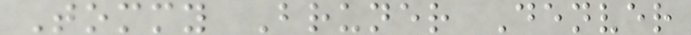Tommy Bruner Denver
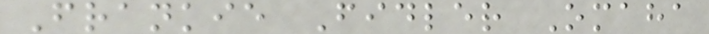Frankie Fidler Omaha
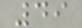49
